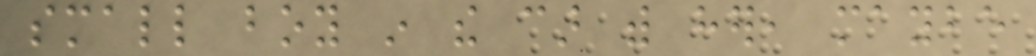small boy in the car with her, maybe
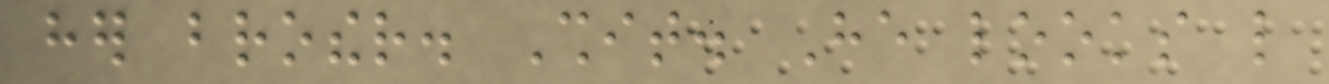her brother. Shit. He looks like
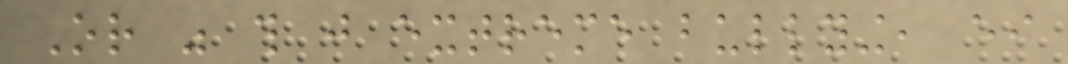Or was this just extreme bullying, either
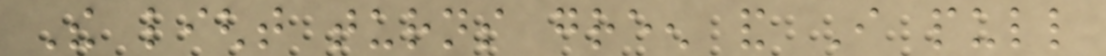The light turns green and I pull
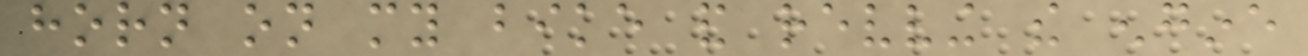horn on my bike and revving the engine
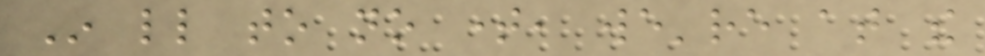In little to no time, we're at the
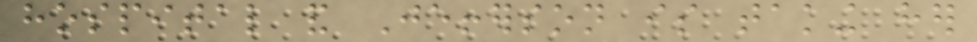hospital and Jefferson is taking her
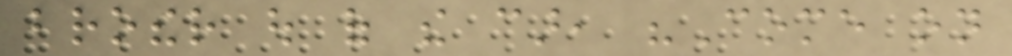brother out of the car, "Come on
